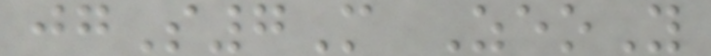jgS7M ZeoY
